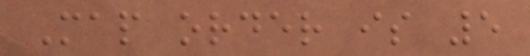Map order is 5
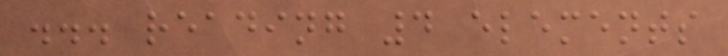... reading 4 elements
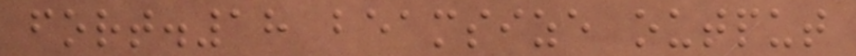fort.18 beamsize output
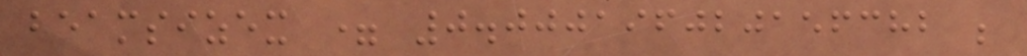beamsizex = 0.000196020156382 ;
